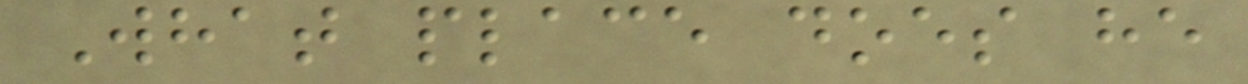What place does he
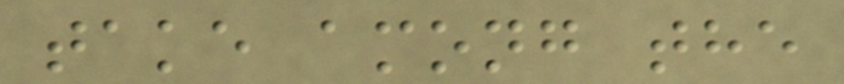take among the
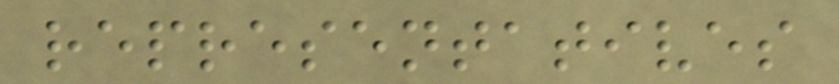representatives
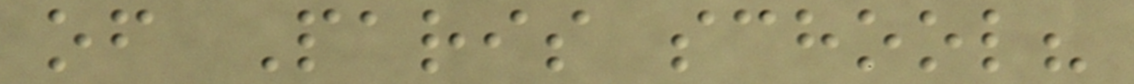of Paris school?
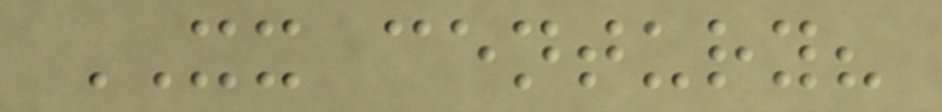XX century?
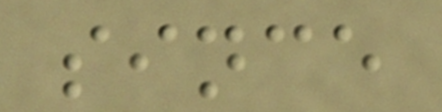since
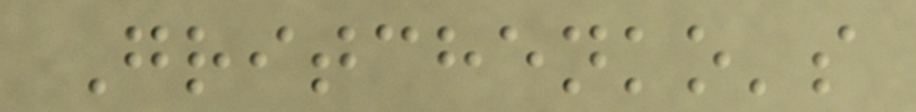Gritchenko's
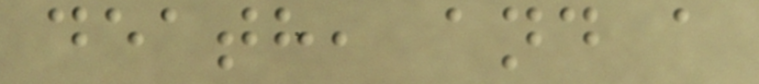death, and a
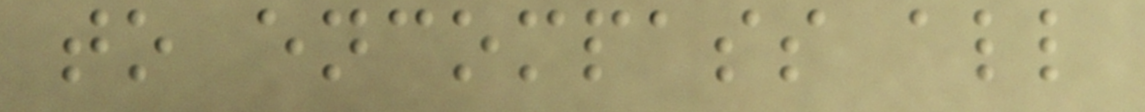to encompass all
